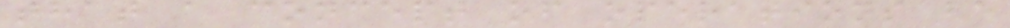that a concept of operations be
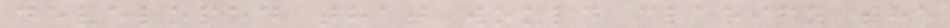developed that would clarify the
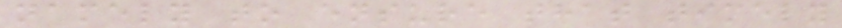namely to ensure that timely
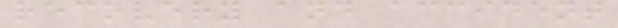recovery and accident
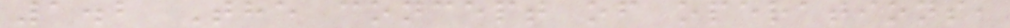1.2 The concept of operations,
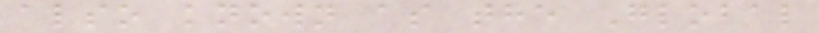also known as the Global
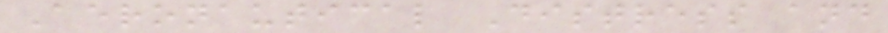Aeronautical Distress and
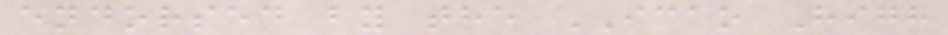endorsed by the ICAO High
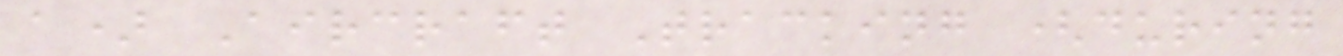a) Aircraft Tracking (during
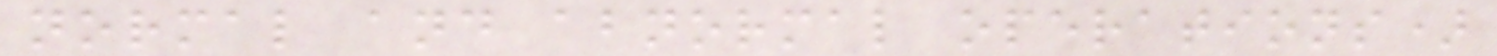normal and abnormal operations)
